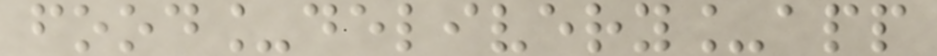food_delivery_app
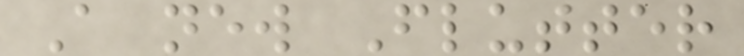A new Flutter
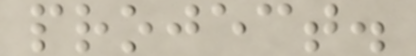project.
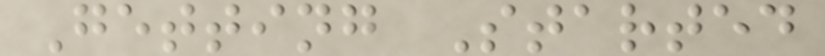Getting Started
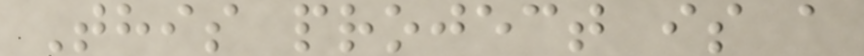This project is a
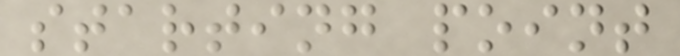starting point
